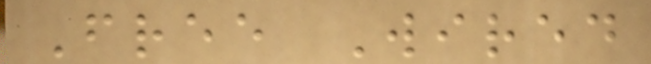Free Wired
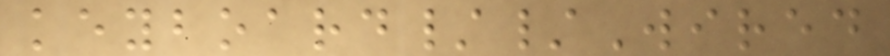keyboard//Wired
